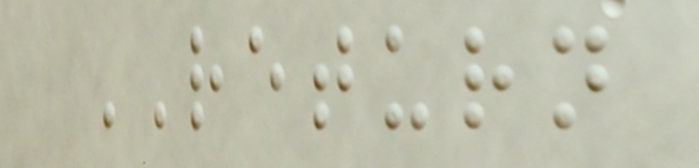RETURN
